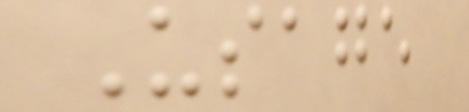Usage
